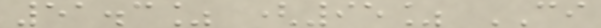51.3% (95% CI
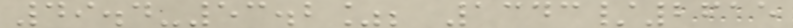49.4-53.2%; 1343/2615
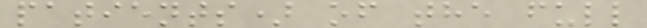patients) of the full
